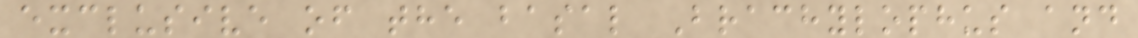exclusive of the basal Brachylophus and
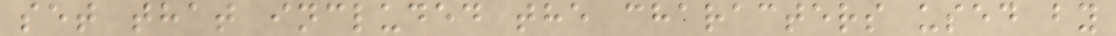set that included the characters used by
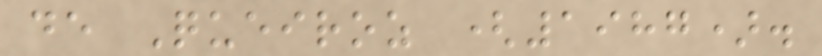de Queiroz (1987).
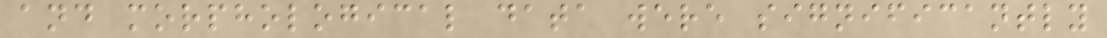and morphological data were significantly
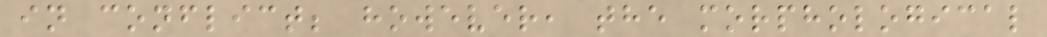in conflict; however, the morphological
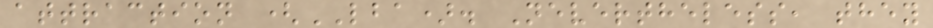attraction (LBA). Nevertheless, they
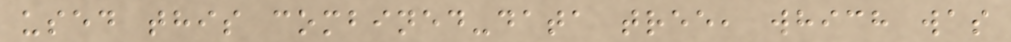used this combined-data tree, which was
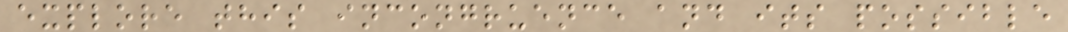explore this incongruence and its possible
